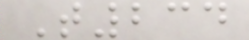T234
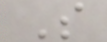S
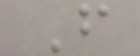F
